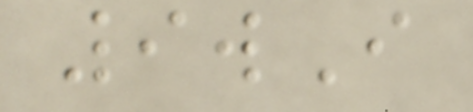9wI
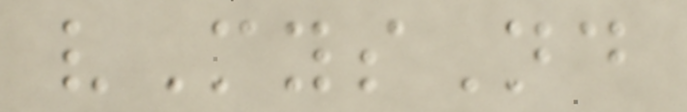vMysNd
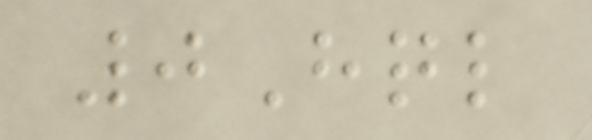0Hql
